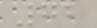72
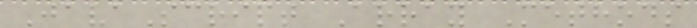JavaScript Array Methods
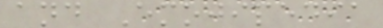and Emojipedia
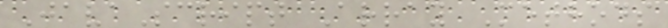JavaScript Array Methods
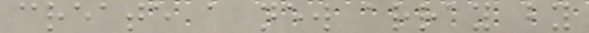create a new array by
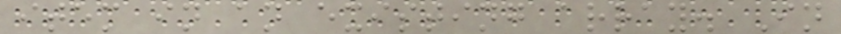item in an existing array. In
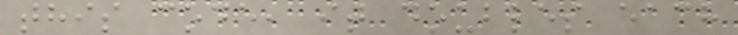this code, it doubles each
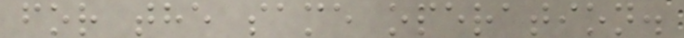for the same operation.
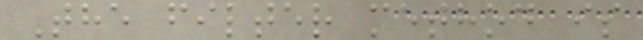The filter method is
